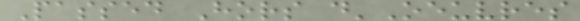Passed Hors d'Oeuvres
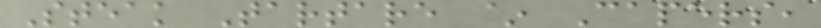Steak Tartare ~ Capers,
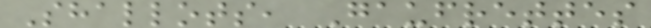Shallots, Gaufrettes
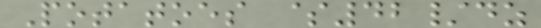Potatoes $42/dz
